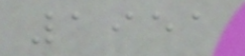1951
